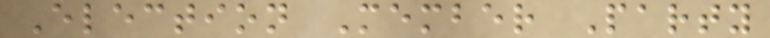Election Member Party
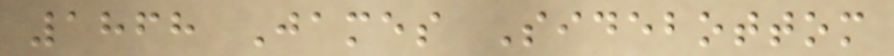1868 James Sidebottom
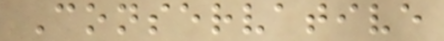Conservative
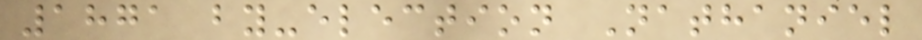1871 by-election Nathaniel
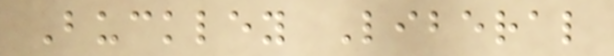Buckley Liberal
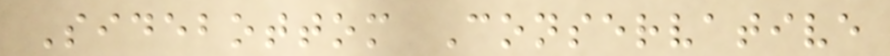Sidebottom Conservative
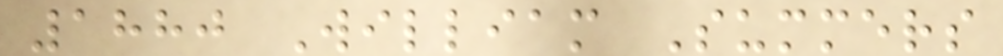1880 William Summers
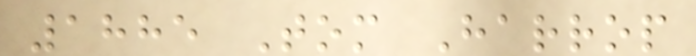1885 Tom Harrop
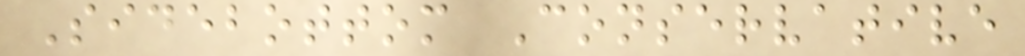Sidebottom Conservative
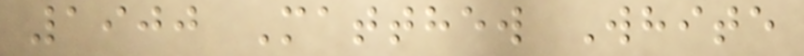1900 Matthew White
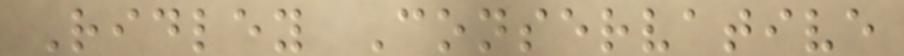Ridley Conservative
